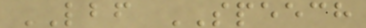LBF SPEECH
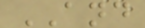AND
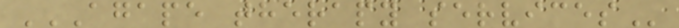AGAPE THERAPY SERVICES
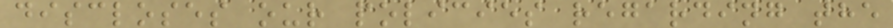discloses our policies regarding the
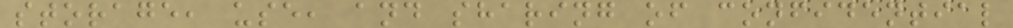storage, use, and sharing of confidential
